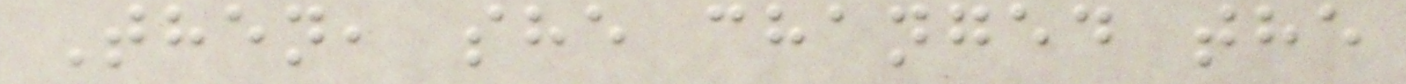Then, she changed the
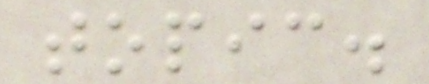topic.
